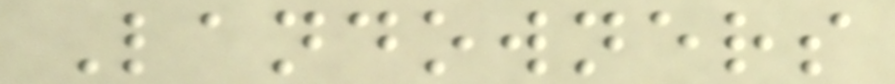Landowners
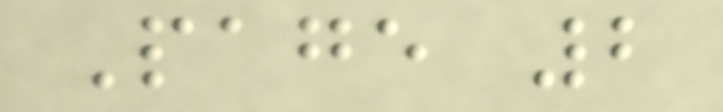Page 2
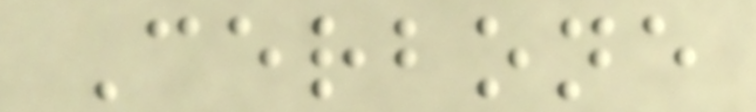Cerbone
